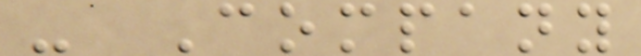- Company
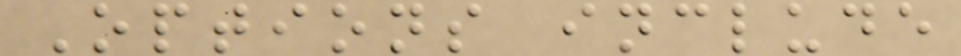Options include
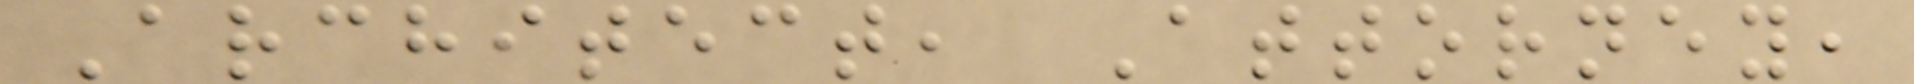Architect, Attorney,
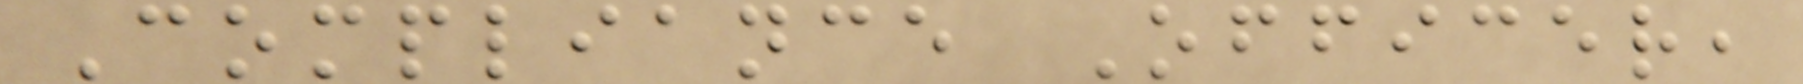Compliance Officer,
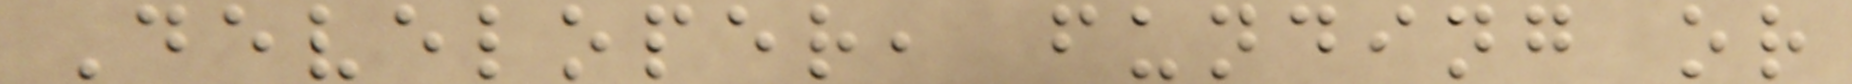Developer, funding or
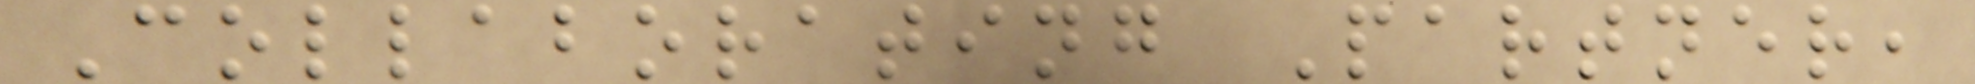Collaborating Partner,
